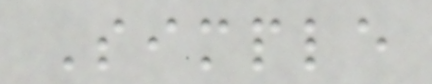Simple
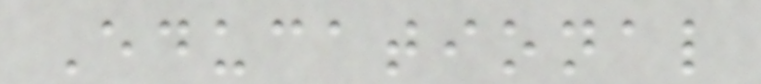Educational
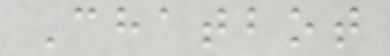Chatbot
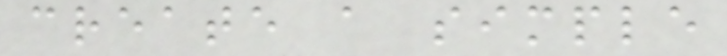create a simple
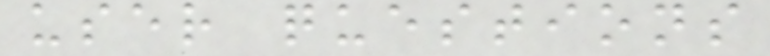user questions
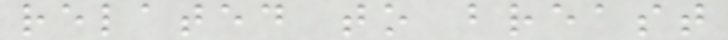related to breast
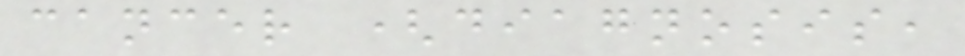cancer (diagnosis,
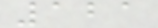121
